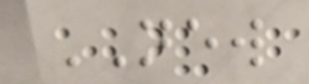NEW
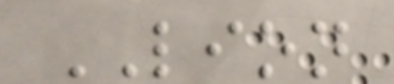LION
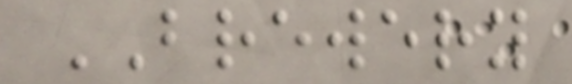BREWERY
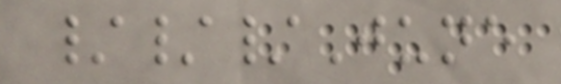///June
